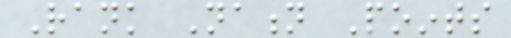Rank Nation Points
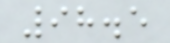98.5
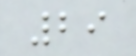29
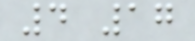4 17
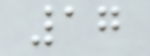17
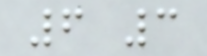6 3
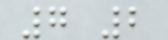7 2
